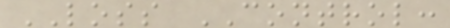LOSS CONTROL:
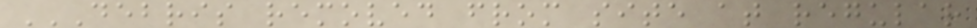DEBRIS REMOVED FROM SITE AT REGULAR
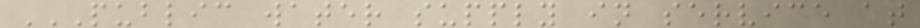PUBLIC WATER SUPPLY IN SERVICE AT
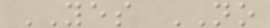YES NO
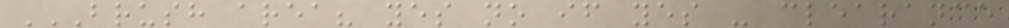BRUSH AREA? YES NO IF YES - CLEARANCE
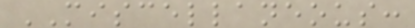MISCELLANEOUS:
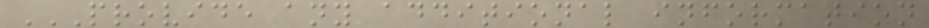PROVIDE ANY ADDITIONAL INFORMATION
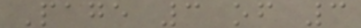Page 3 of 3
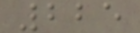225
